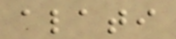alati
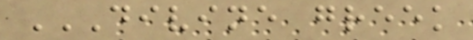DIVINE GREEK
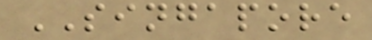SINGAPORE
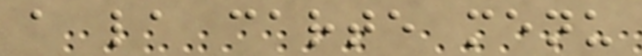a la carte menu
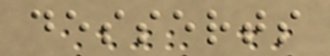desserts
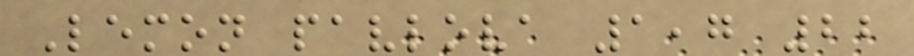Lemon pavlova 1,7 22
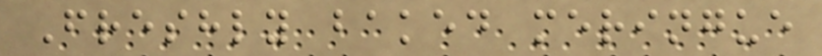Freshly baked meringue
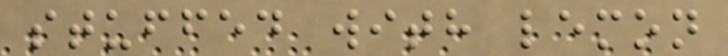stuffed with lemon
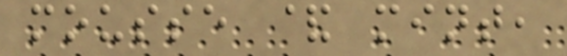mousse & mint,
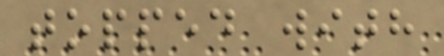topped with
